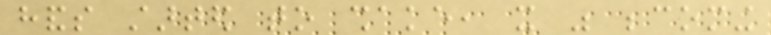hands started to shake, it was becoming
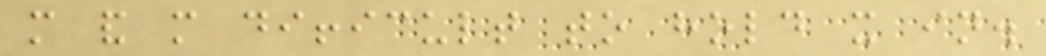more and more difficult to hold it in.
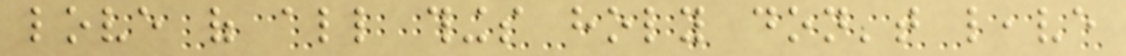love of all things holy don't leave
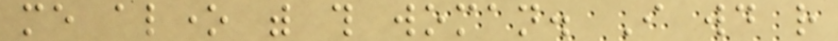me alone with this woman. I would rather
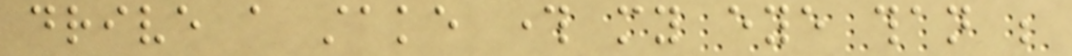drive a stake through my eye than be
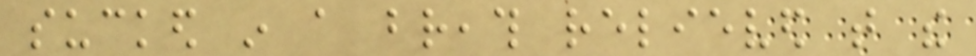sucked in a breath relieved that the
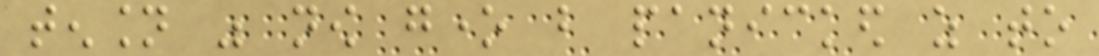tension was now gone but panicked as to
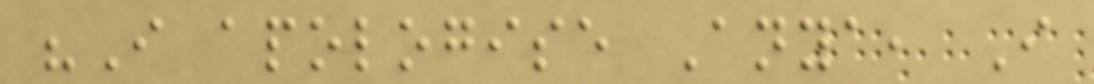"I apologise Anya, I
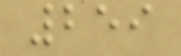259
